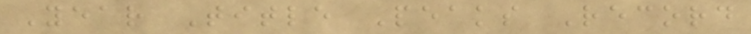Year Title Peaks Record
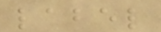label
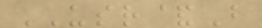USR&B
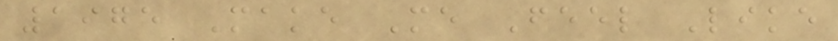1975 Make Me Feel Like
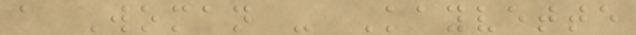a Woman - Kayvette
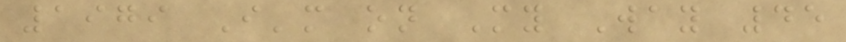1979 I'm on My Way 45
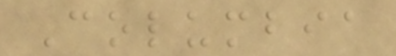Columbia
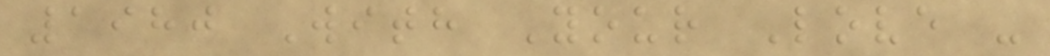1980 With Your Love -
